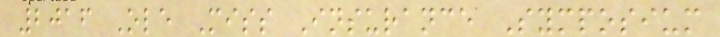2016 Ole Miss Insurance Symposium
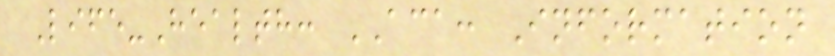Life-Health: ACA: Information
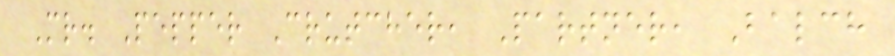Mr. Pepper Crutcher, Partner, Balch
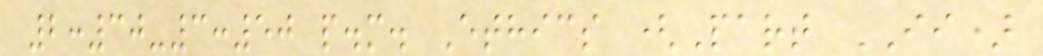2:30-3:50 p.m. Ethics (Part II)
